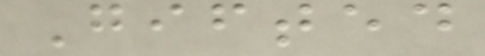Gifted
